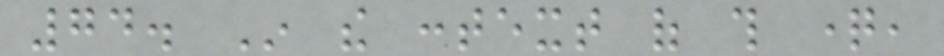74. In the context of this question,
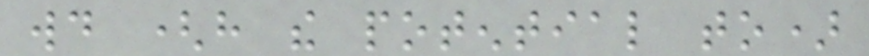would (have the potential to)
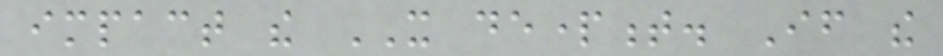impact the IT department. If the
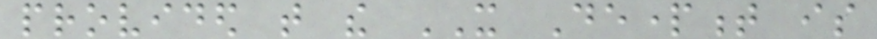provided that the IT Department is
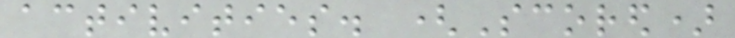activities. (Scored)
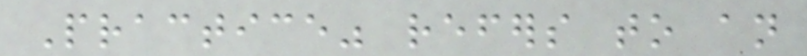Practice" refers to an
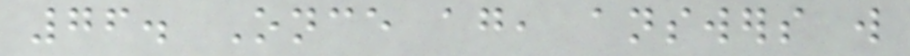76. Once again, answers will
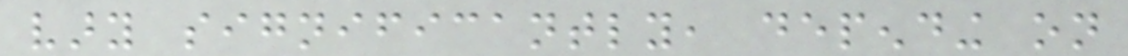vary significantly, depending on
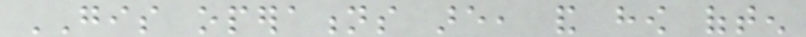GIS operations are, and how often
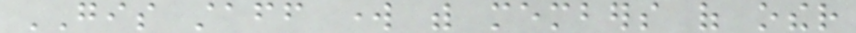GIS staff work with members of other
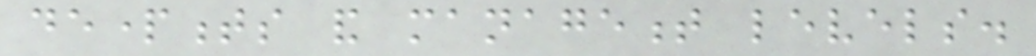departments and management levels.
